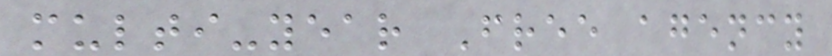multi-year Free agency
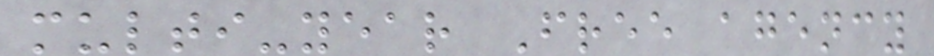multi-year Free agency
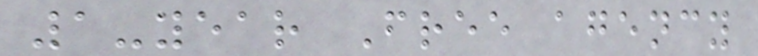1-year Free agency
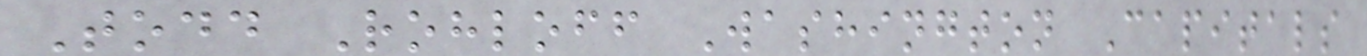Todd Rohloff Washington Capitals
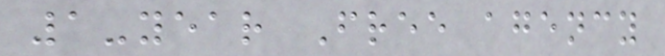1-year Free agency
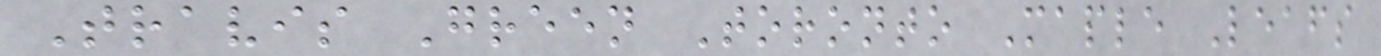Travis Green Toronto Maple Leafs
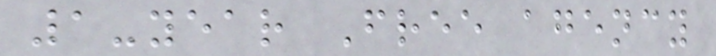1-year Free agency
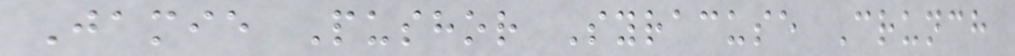Jamie Pushor Syracuse Crunch
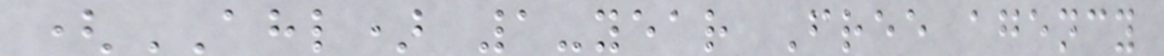(AHL) 1-year Free agency
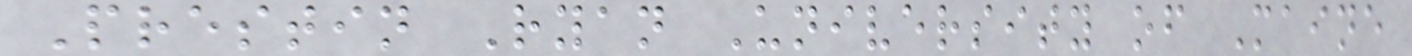Prestin Ryan University of Maine
